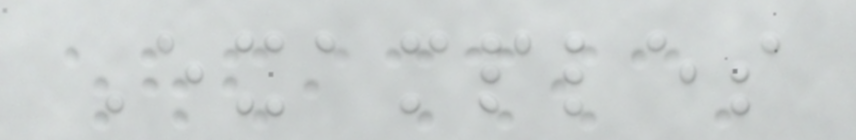Examples
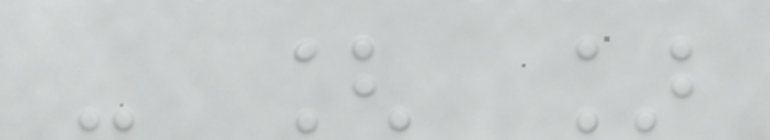- [ ]
